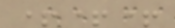+++
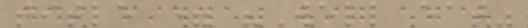title = "Well eat"
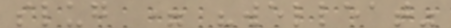slug = "welleat"
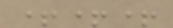+++
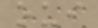oui
